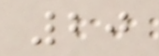20
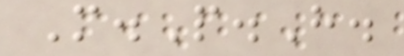M.P.H.
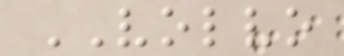VOLVO
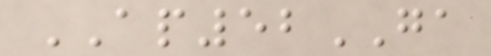AP52GA
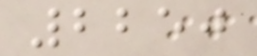2250
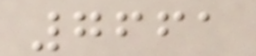7661
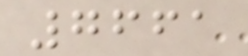7661
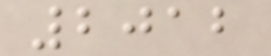2012
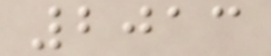2013
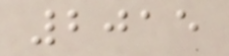2015
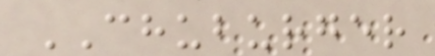CHUBURGER
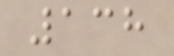138
